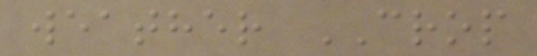weather CROP
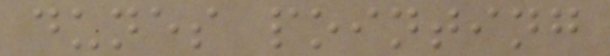dunes pointing
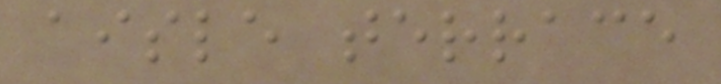aisle terrace
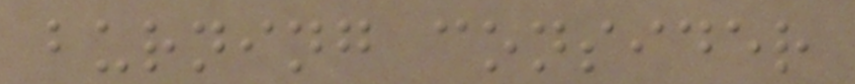burning consider
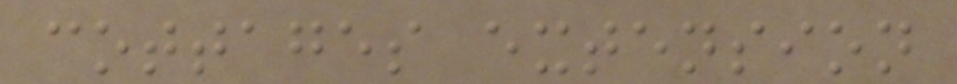cottages extension
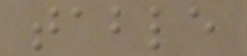table
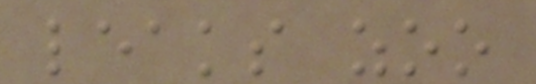leaks zoo
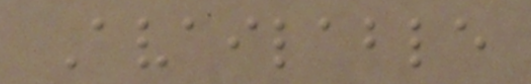Available
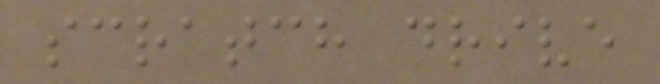scratch drive
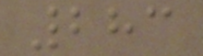283
